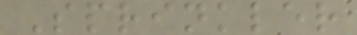Sprinkler
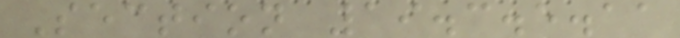Section 19.3.5.11
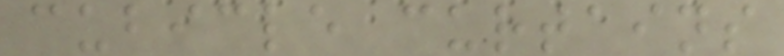cubicle curtains
